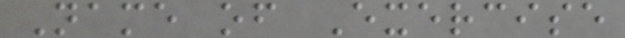Name of Exercise
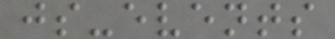js-events
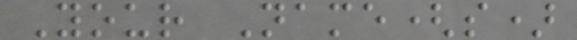Your Name(s)
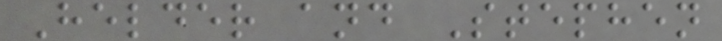Helder and Stephen
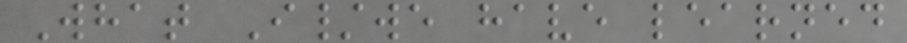What I/we have learned
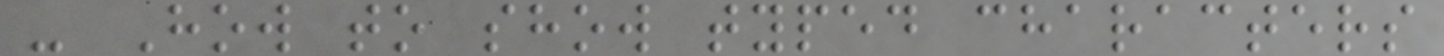- How to show typed characters
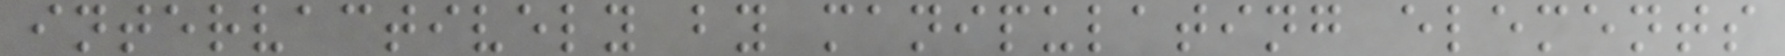intervactively by manipulating elements
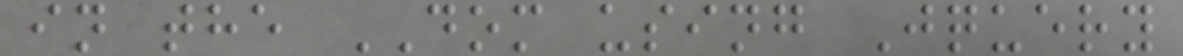in the DOM using Jquery
